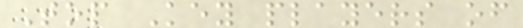Top Key players of
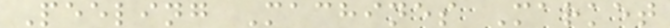Peeling Machines Market
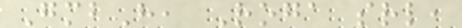GmbH, Roga srl,
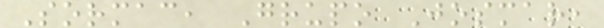Sormac, Grupo Josmar,
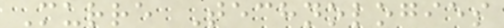Murre Technologies
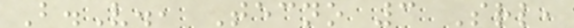B.V., Tecno 3 Srl,
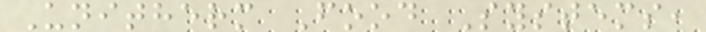Unitherm Food Systems,
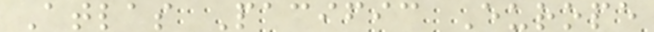Atlas Pacific Europe
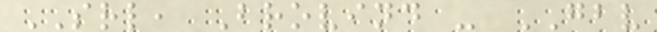SRL, Brovind - GBV
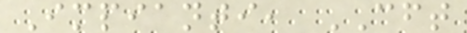Impianti, CFT
